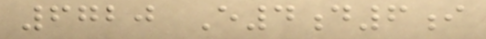6720 E4d6i
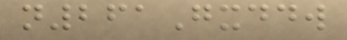n261Gxddw
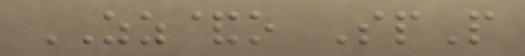ZZ&o SpP
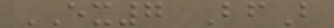EX7 BfB
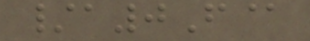/a0F@
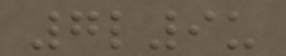7l9u
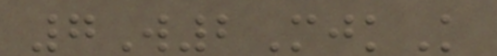7W2MjkK
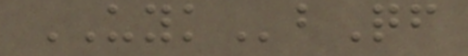UYKbQf
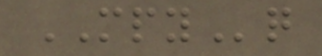MPYq
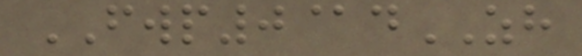FWP0@dZH
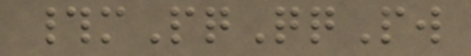#mPqQqPw
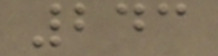243
